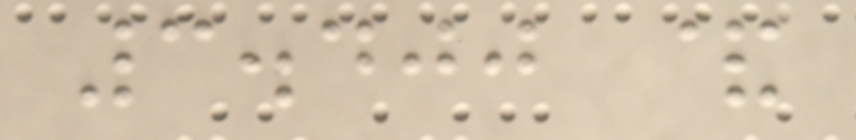3.400 &
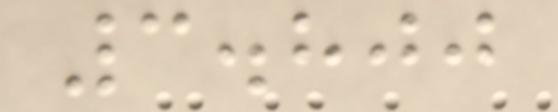3.800
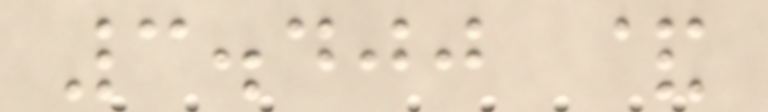3.400 &
